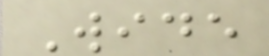Wide
